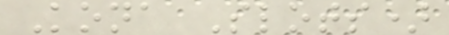Kona Slots)
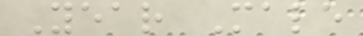Year Male
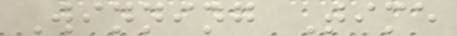Winning Time
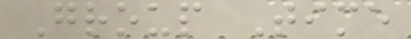Group Time
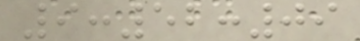9:52:09
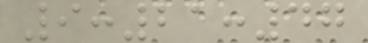9:21:47
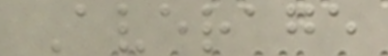Average
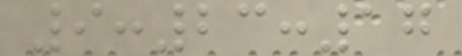9:23:17
